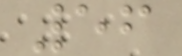56
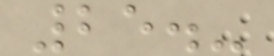25.-
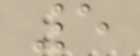5
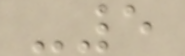-5
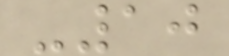-10
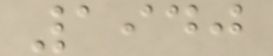1940
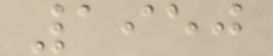1950
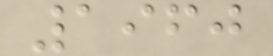1960
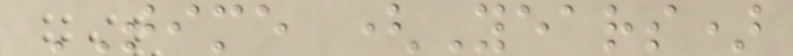TIME (Years)
